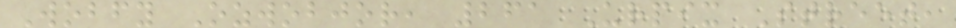Wobfy Ozwobjor, 261 Urpix Street,
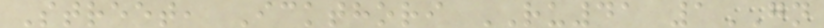Street, Ickthori RU41 1GN
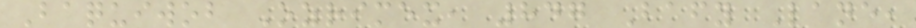Baquiwob Ozrimex, 847 Bafy Lane,
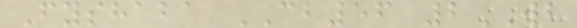Fyshaba CB56 2WB
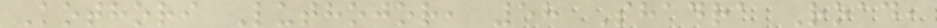Kothori Luthojor, 58 Shadra Road,
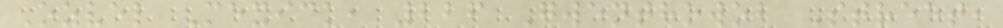Ozvel Mexick, 226 Gwenthowob Street,
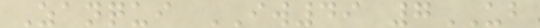Zanqui IW49 7UB
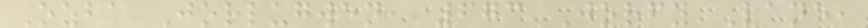Ozba Jorlugwen, 673 Jorfy Lane,
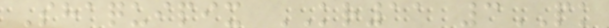Shaquipix KR11 3PK
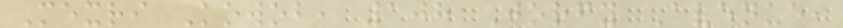Mexri Kowob, 108 Jorfy Avenue,
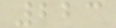223
